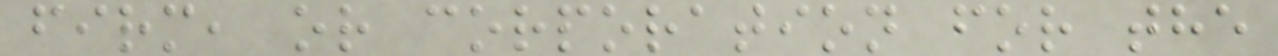firm, or corporation for the
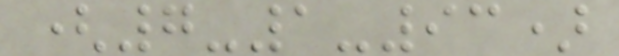(7-1-93)
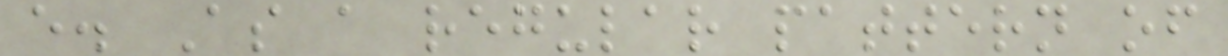e. As a regular pattern of
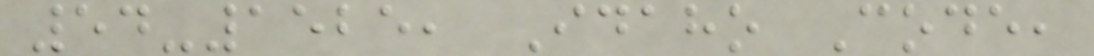54-1525, Idaho Code,
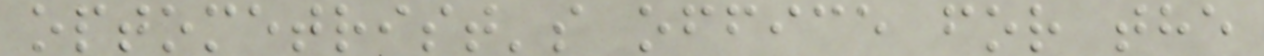optometrist's office for the
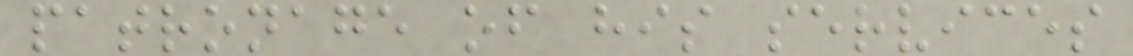patronage of his services
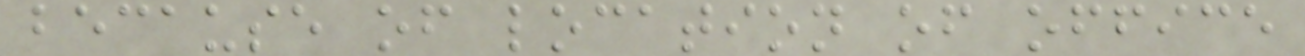because of location of office
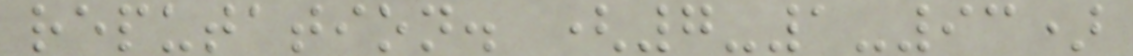reputation. (7-1-93)
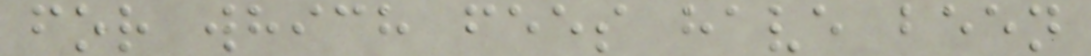for which fees have been
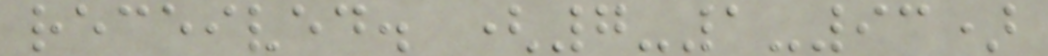received. (7-1-93)
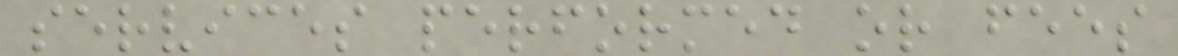services performed or fees
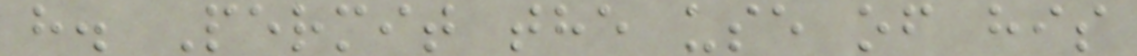h. Permit the use of his
